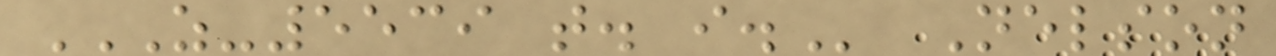Z-5539 T. I. Nelson
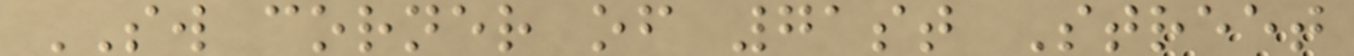SW corner of 71st Street
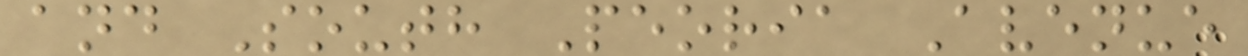and South Peoria Avenue
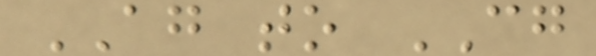AG to CG
